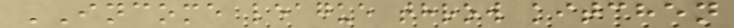INCOME league throw kitchen
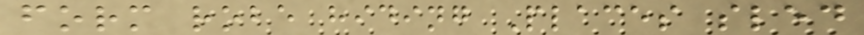form robe hiding Places sled
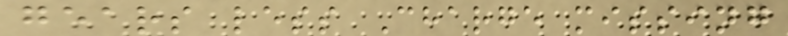gears less Charge missing
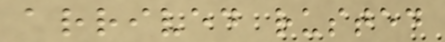arrived rusted
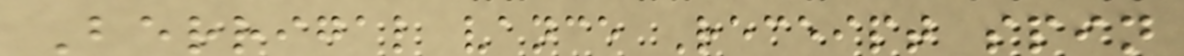Berrigal vance Receipt spin
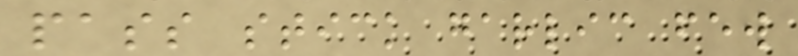pass stick garlic few
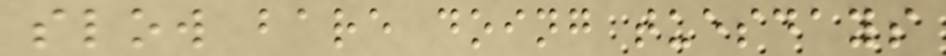slow bare doing tuesdays
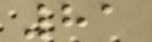81
